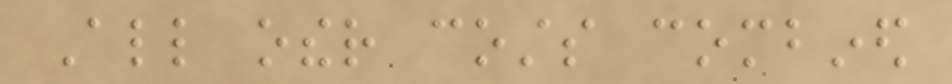All other costs combined
